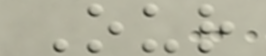Our
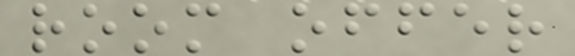room offer
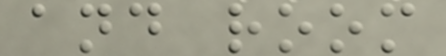and room
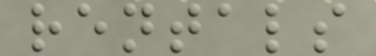rentals
